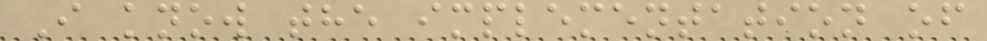I know the implementation of
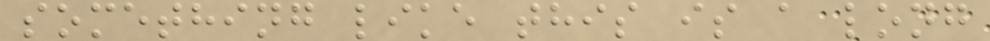something like this is a long
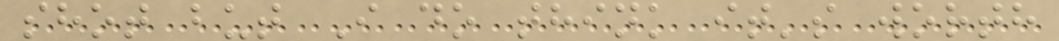shot but I do think it's worth
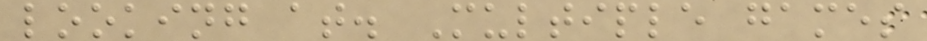looking at. Multiple games
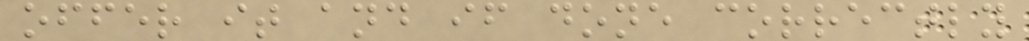offer it and if done correctly
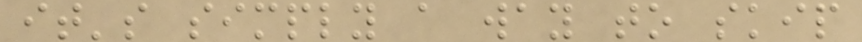it's simply a way to skip
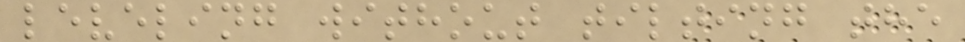leveling without tilting the
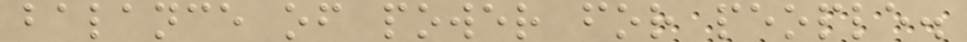balance of power for people.
